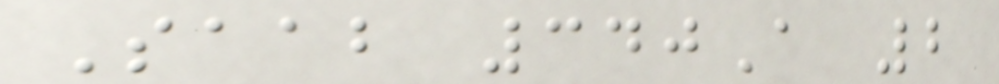Saab 340A 2
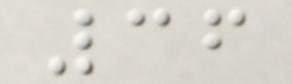36
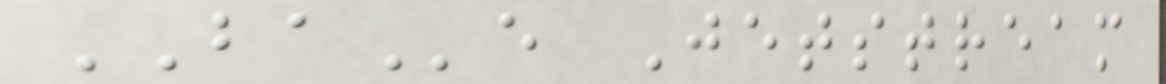BAe Jetstream
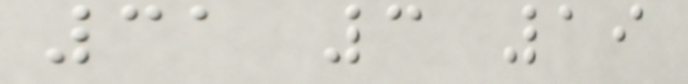31 3 19
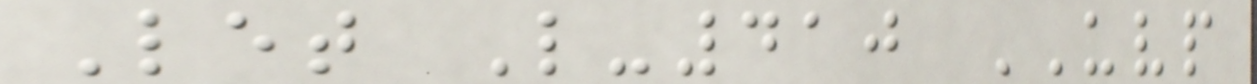Let L-410 UVP
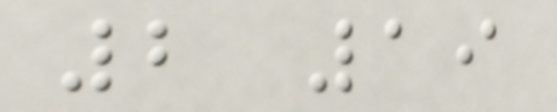2 19
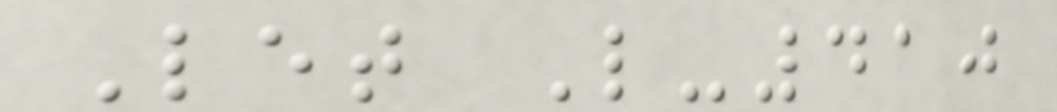Let L-410
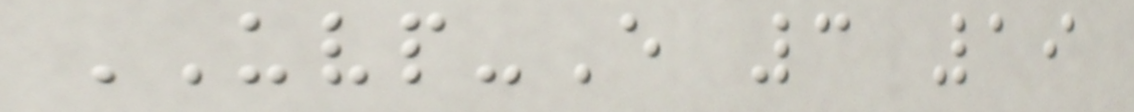UVP-E 3 19
